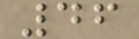46
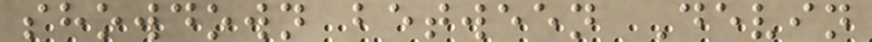showdown between Devin
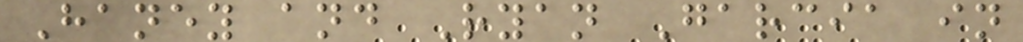Haney and Ryan Garcia in
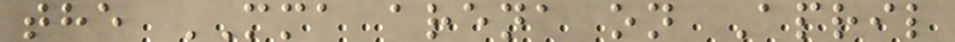the MMA arena on April
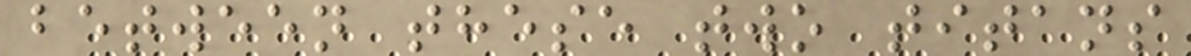between these two titans
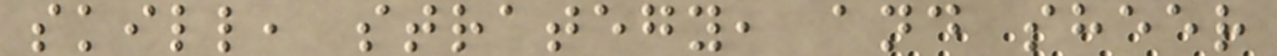skill, strategy, and sheer
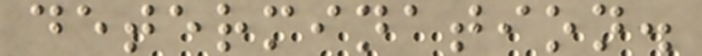determination.
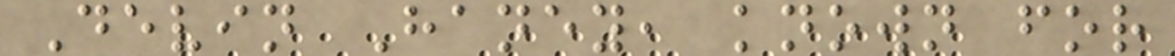Devin Haney, known for
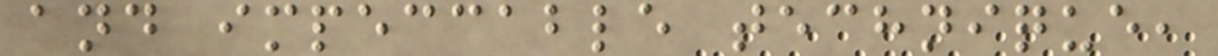and impeccable technique,
